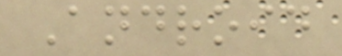Android
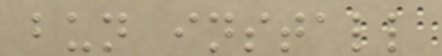bun install
